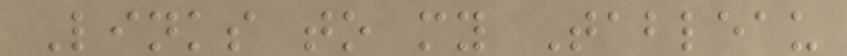Links to my Tableau
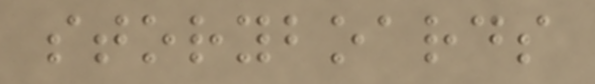storyboards
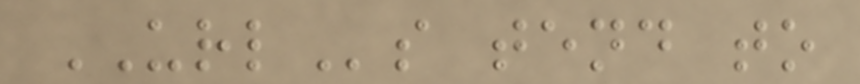URLs tend to
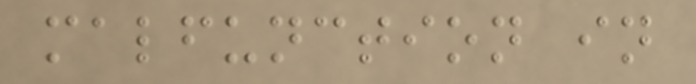malfunction in
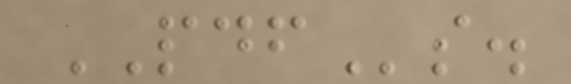PDFs.
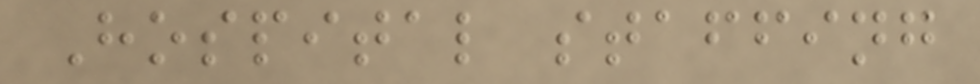Hospital staffing
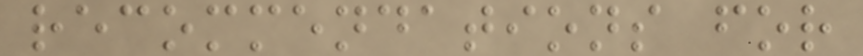recommendations for
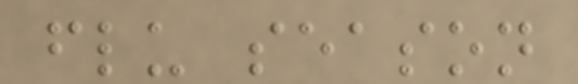flu season
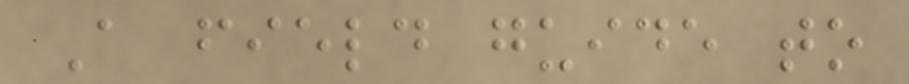A field guide to
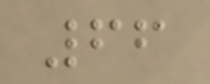66
